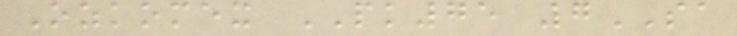Ozkomex PK75 7SA
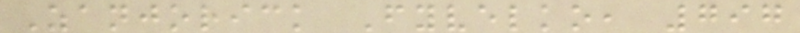Zanjorick Fyvelko, 797
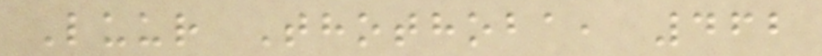Luur Thothoba, 462
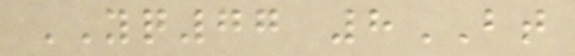YQ77 8BT
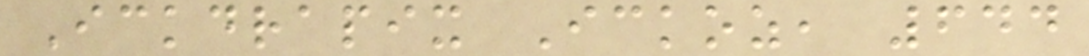Ickdrapix Ickoz, 644
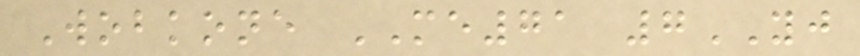Wobkone ME71 7YJ
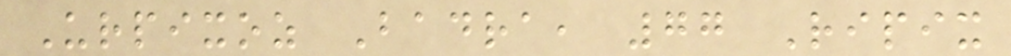Urpixoz Badra, 77 Ripix
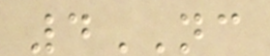4NC
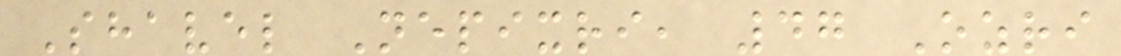Shavel Nepixri, 47 Ozri
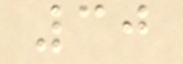30
